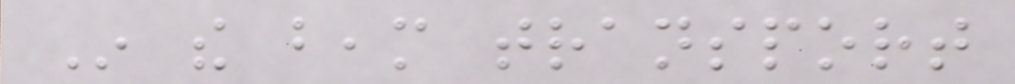In the beam transport
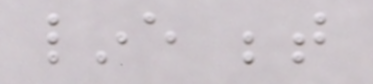line between
